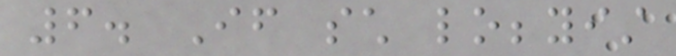6. If such lobbyist
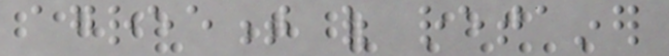agreement of retainer
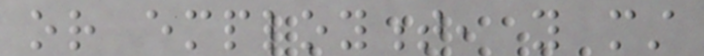or employment, you must
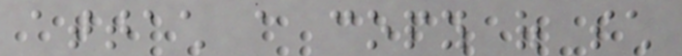attach a copy of such
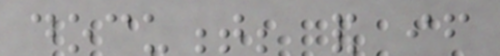document; and if
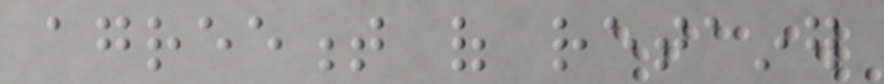agreement of retainer
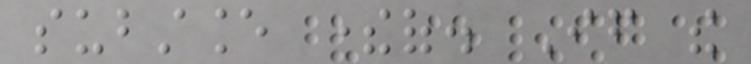substance thereof. If the
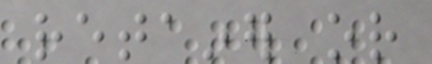retainer or
